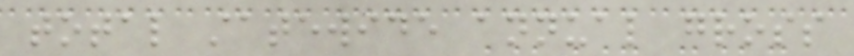total statewide annual gross
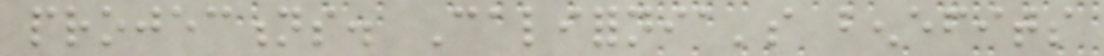projections. California's benefits
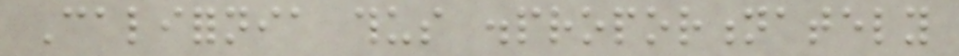California thus disproportionately
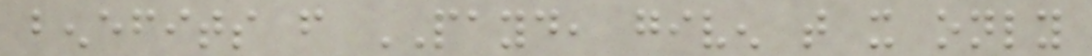benefits from PAYD, given that it only
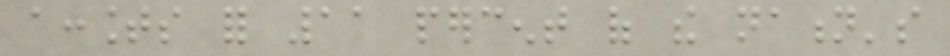accounts for 11 percent of the nation's
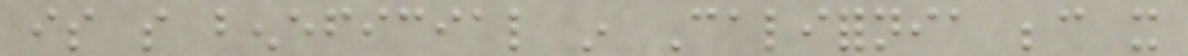is so beneficial in California because it
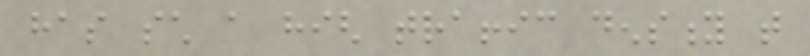has such a high traffic density that
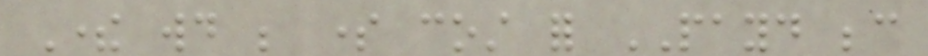There would be some cost for PAYD because
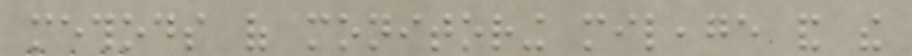methods of monitoring mileage and the
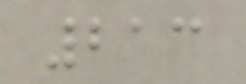213
